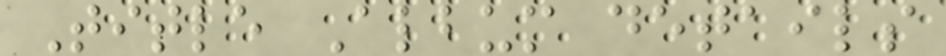Title Album details
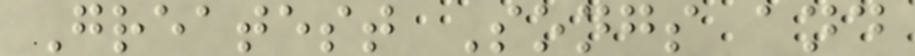Greatest Songs and
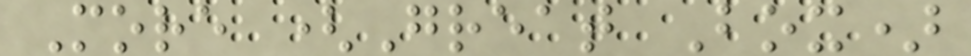More (Great Box)
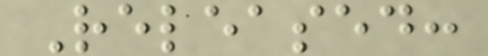Released:
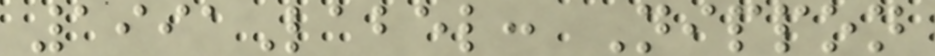1991Label: Nippon
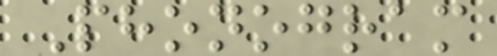Phonogram
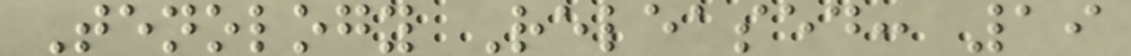Tenology Released: 19
